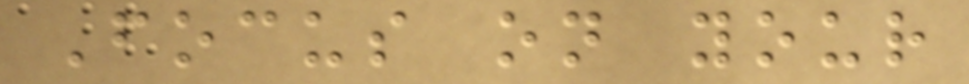Focus on your
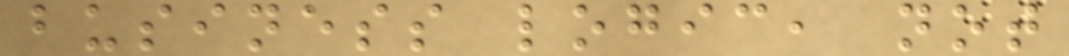business logic, not
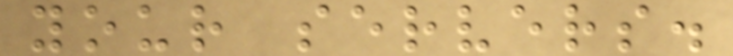your servers.
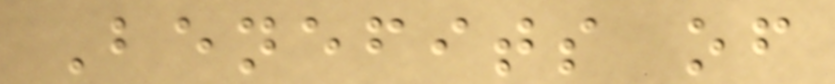Benefits of
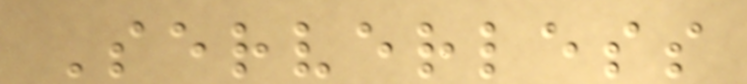Serverless
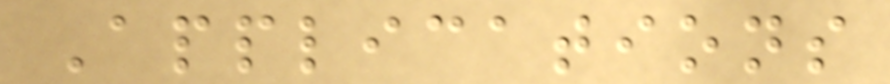Applications
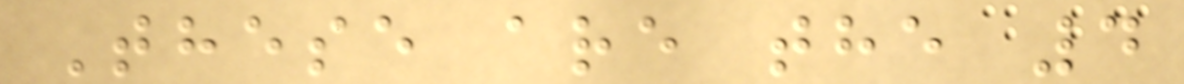These are the 4
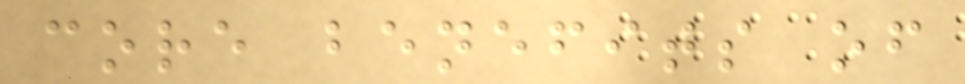core benefits of
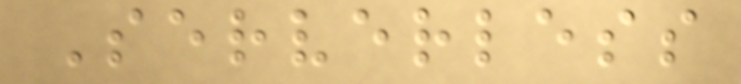Serverless
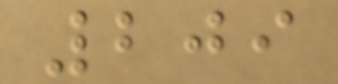209
